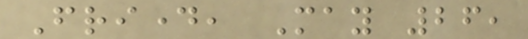Friday, May 26,
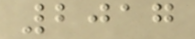2017
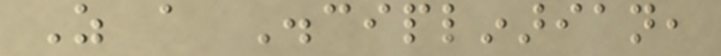As a Disciplinarian,
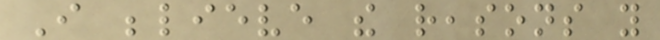I believe the reasons you
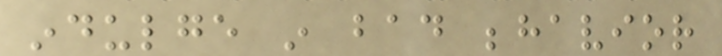indulge in bad behavior
